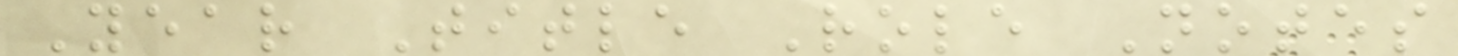Year Title Role Notes
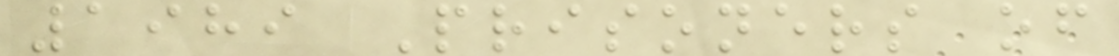1989 Prisoners of
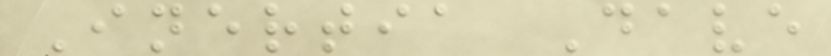Inertia Dave
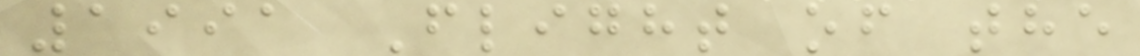1991 Flight of the
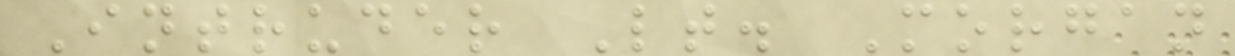Intruder Lt. Morgan
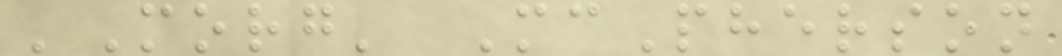'Morg' McPherson
